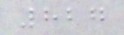827
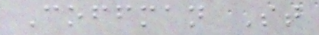Coffman St
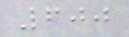600
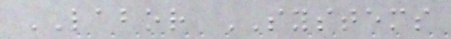LABOR SYSTEMS
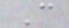C
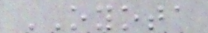OYOTA
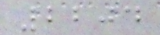2204
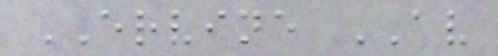ERVINE AV
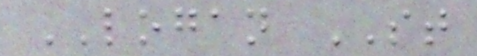LOGAN ST
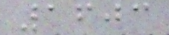1603
